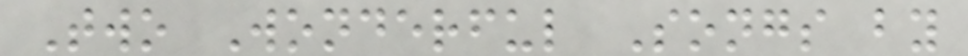Two Wonderful Songs by
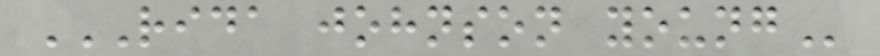RIDA JOHNSON YOUNG
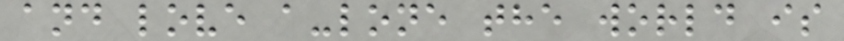and love a-lone the world is
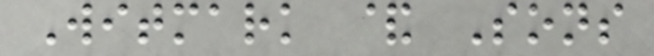Witmark & Sons
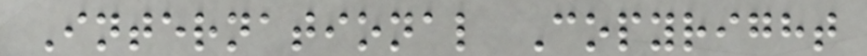International Copyright
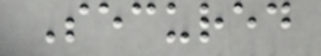Secured
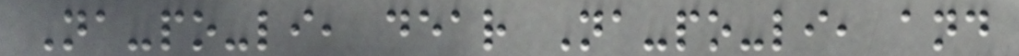Na-po-li, dear Na-po-li, and
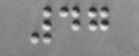47
